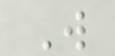W
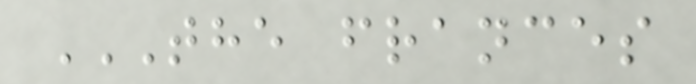THE FRANCES
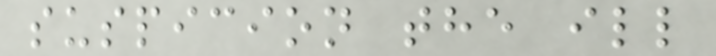suspicion the ill
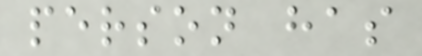person has
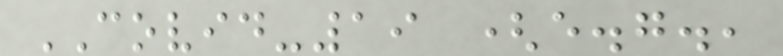COVID-19 (e.g.,
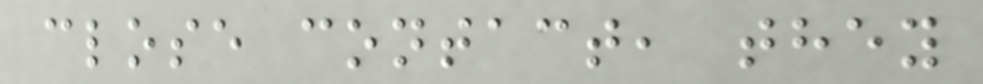close contact, they
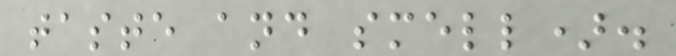taste and smell).
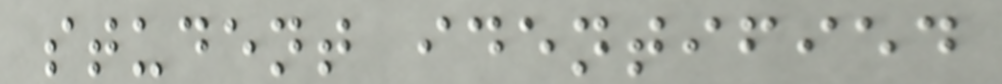student identified
